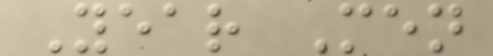Year Men
